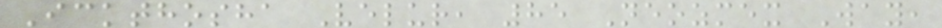Ickthosha Velur, 85 Neozmex Way,
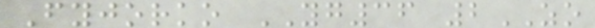Fyjorko YG36 2ZO
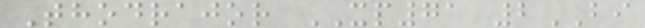Thodrajor XP71 2BI
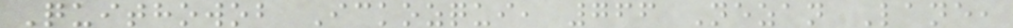Quithowob Ickozqui, 766 Nezan Lane,
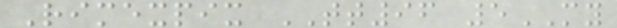Rimexpix TT96 5MY
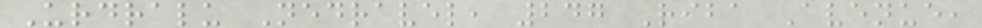Urdralu Nedravel, 247 Riba Avenue,
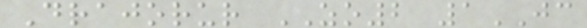Drajorur ZO2 1JC
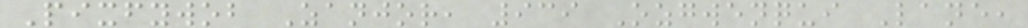Pixfywob Zanjor, 939 Ozgwenqui Lane,
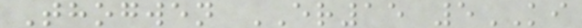Thogwen ER15 5KI
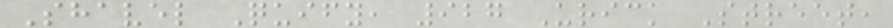Shavel Quify, 927 Urick Street,
